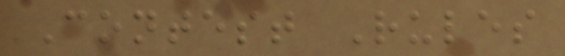Contest Rules
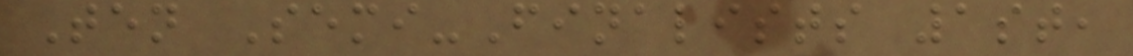Ten Semi-Finalists 1st,
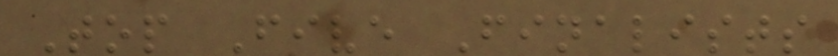Top Five Finalists
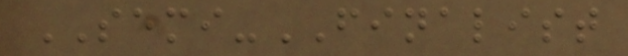SEMI-FINALIST
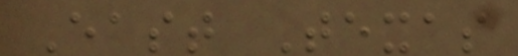East Texas
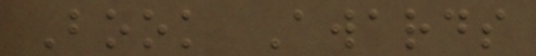Book Awards
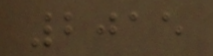2015
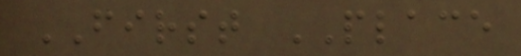FIRST PLACE
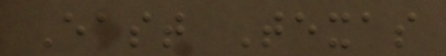East Texas
